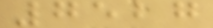7527
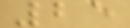25
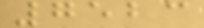7523
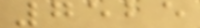7525
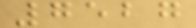7527
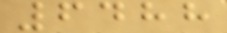6488
